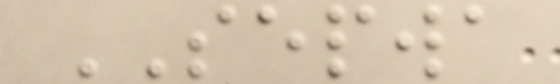SEPWA
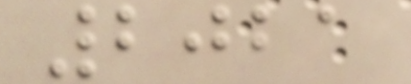2021
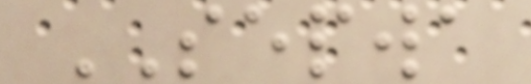SEPWA
